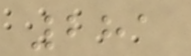281
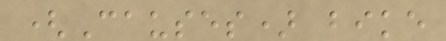(Causes) bike
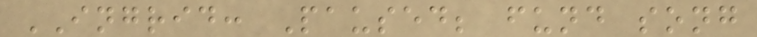INGRID: Paused; fund song
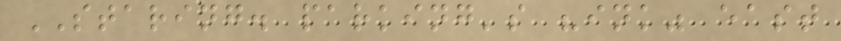STARING. parking's "ink" east
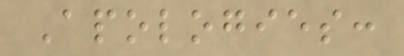Apologies:
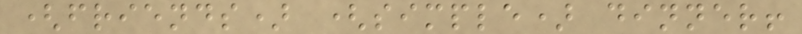(friends) (simple) dinner!
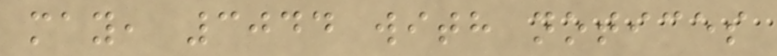may, 3044 with notices
